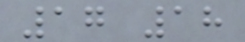17 18
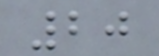20
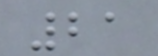21
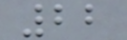22
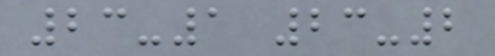23-1 23-2
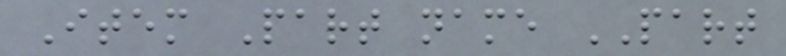Item Part name PART
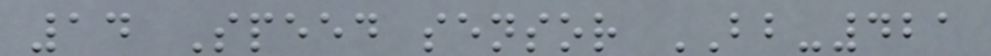14 Speed sensor BB-421
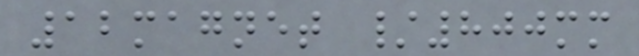12magnet /800mm
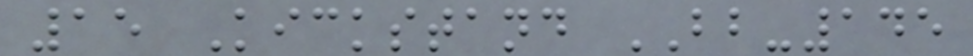15 Kickstand BB-145
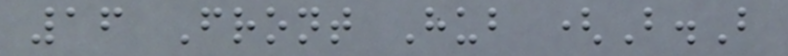16 Front Hub (B.B
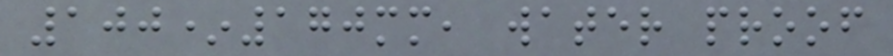100*170mm, water proof
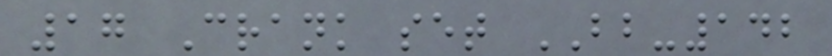17 Crank set BB-142
